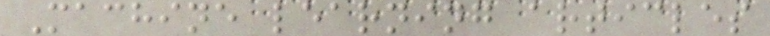Machine learning articles
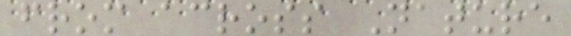from across Nature
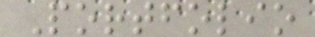Portfolio
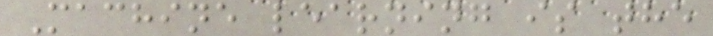Machine learning is the
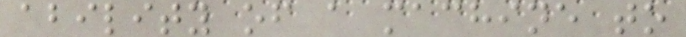ability of a machine to
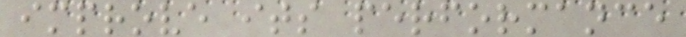improve its performance
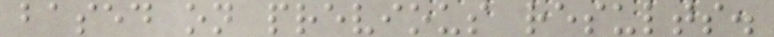based on previous results.
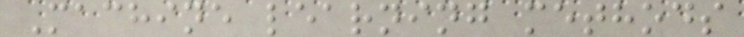Machine learning methods
